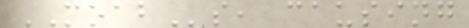MOABs, causing
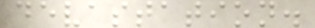devastation.
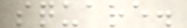square.
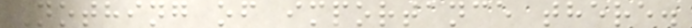Nothing of importance there.
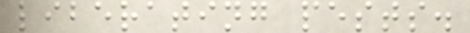liberating pests.
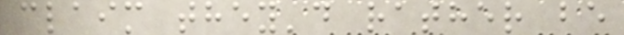claim they'd rather be
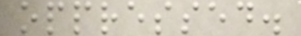oppressed.
